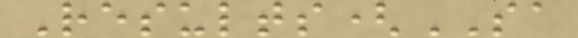Results(SA
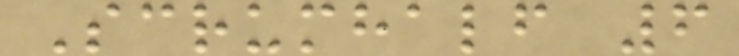Scrumhalf 6
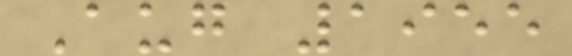Aug 1955
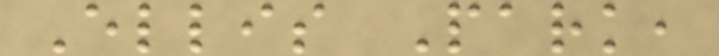Ellis Park,
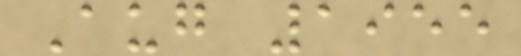Aug 1955
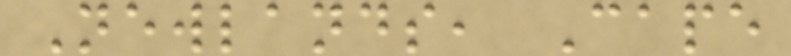Newlands, Cape
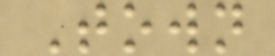Town
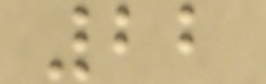22
